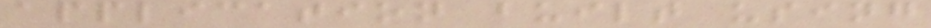application built using
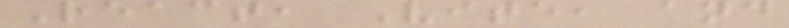React, Vite, and
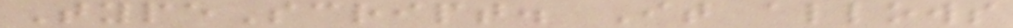TypeScript. It allows
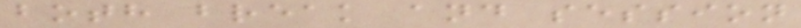both break and session
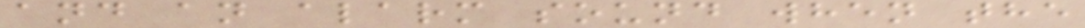and an alarm sound when the
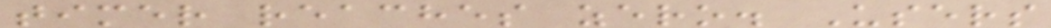timer reaches zero. Users
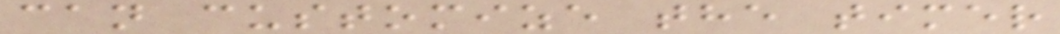can customize the timer
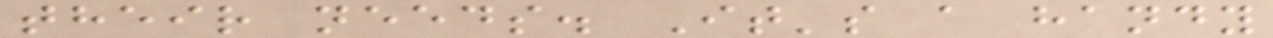their needs. It's a handy
